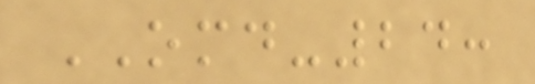OMD-24:
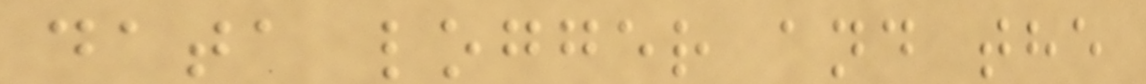data logger and the
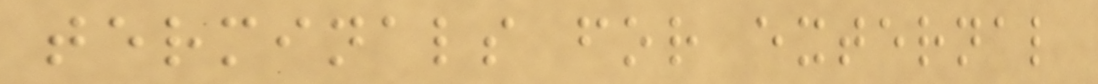terminals for external
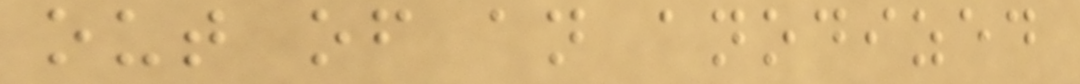out of an anodized
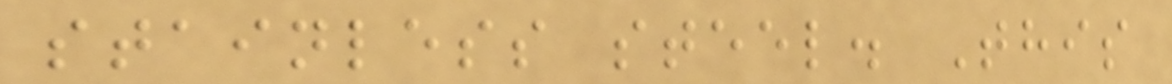stainless steel. This
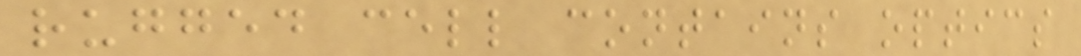rugged cell contains optics
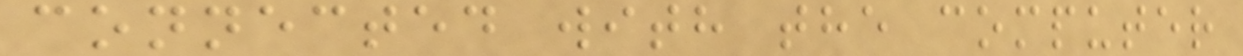connected with the computer
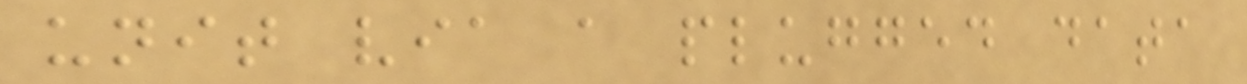unit via a plugged data
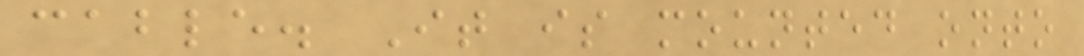cable. It is mounted onto
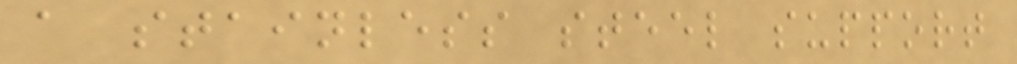a stainless steel support
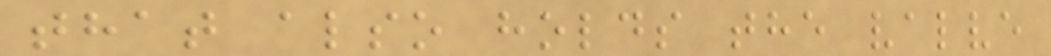that also holds the valve
